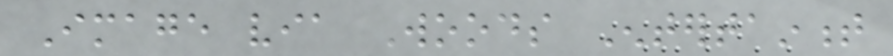Image via Woods Entertainment
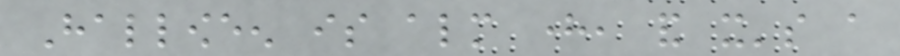Halloween is almost here, and it's a
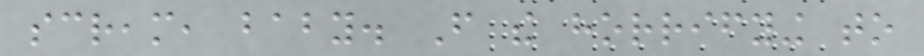scream, baby. From the horrifying to
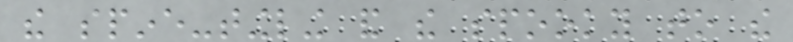the spine-tingling and the spooky to the
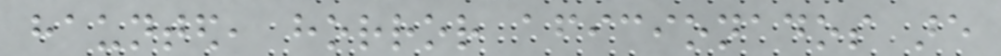haunted, horror aficionados are
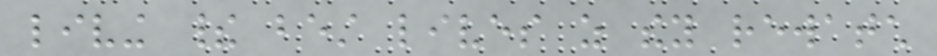living their best lives as they rewatch
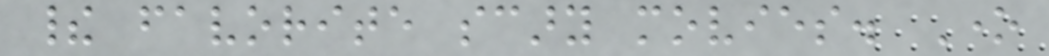their favorite scary movies. One
